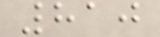810
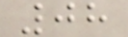08
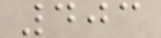403
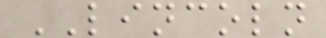LINCOLN
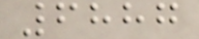6887
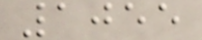1055
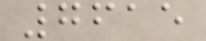7615
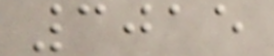3015
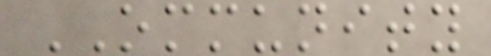OMMUNITY
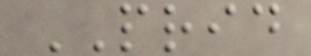PRID
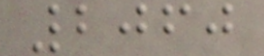2060
